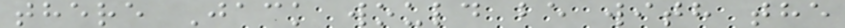there Jack would be with the
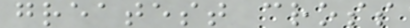greatest cross
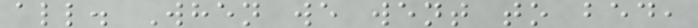all. When we went to bed,
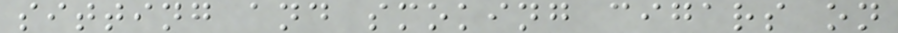sitting and smoking cigars on
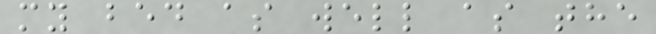my bed as well as the
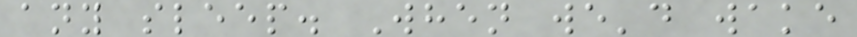any sleep. When we'd wake
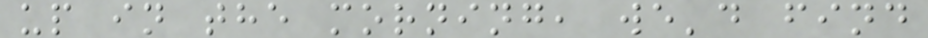up in the morning, we'd find
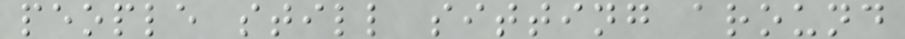people still sitting around
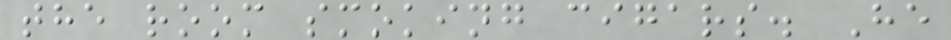the room smoking cigars. He
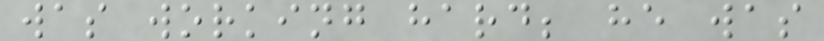was working hard; he was
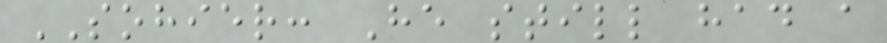SOHIER: He still had a
